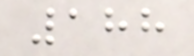188
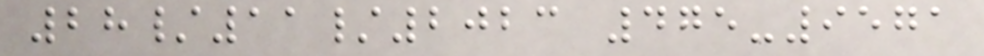28/11/2023 475-9571
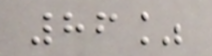86%
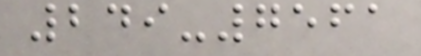249-7561
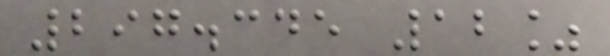297.345 12%
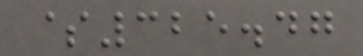$325.47
